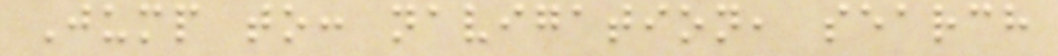Jump to: navigation, search
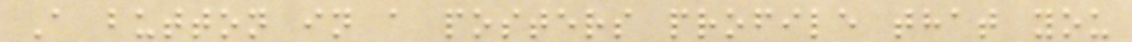A button in a posters profile that you
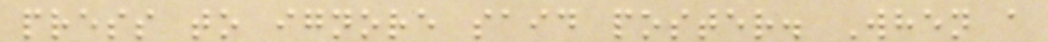press to ignore said poster. When a
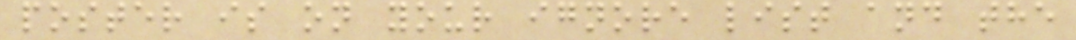poster is on your ignore list and the
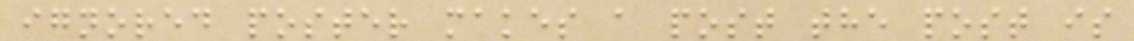ignored poster makes a post the post is
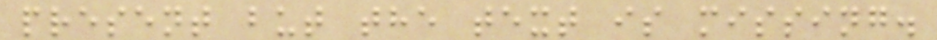present but the text is missing.
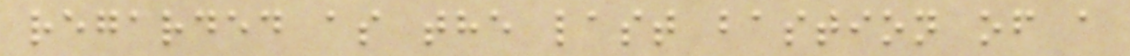regarded as the last bastion of a
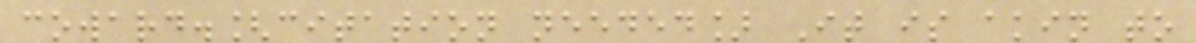coward.[citation needed] It is akin to
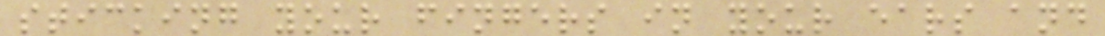sticking your fingers in your ears and
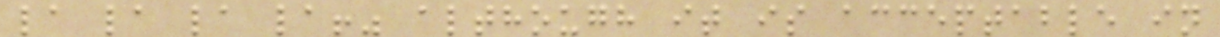la la la la!" although it is acceptable in
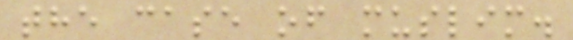the case of muslim.
